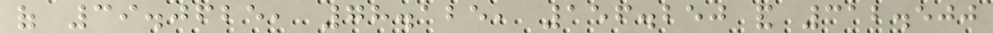of 39.0625, 78.125, 156.250 and 312.500
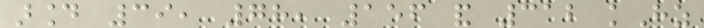around 39, 78, 156 and 312 kHz
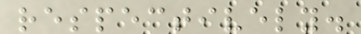respectively.
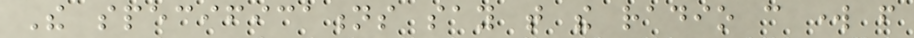The specifications say that the radio can work from
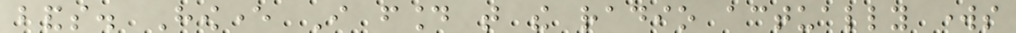bands. However I found that the radio actually works
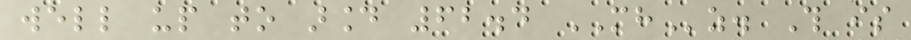well up to around 62.4 MHz. This is
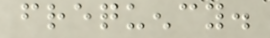frequency.
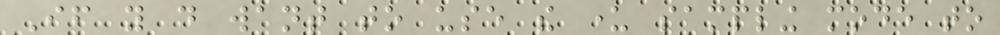If you do want to use the under sampling mode to
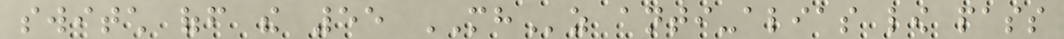switch off the 55 MHz anti-alias low pass
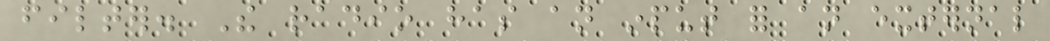filter. The radio has an input for an external
